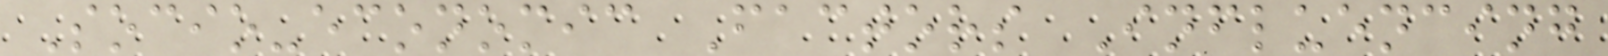Socio-economic Factors Influencing
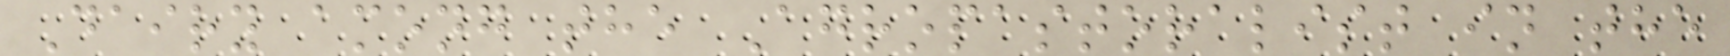Dairy among the Agropastoralist in the
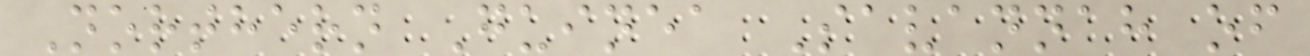Northern Guinea Savannah of
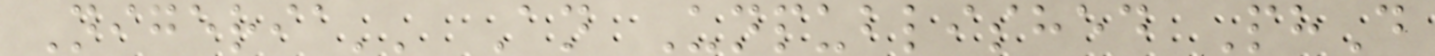Nigeria'' An Unpublished PhD
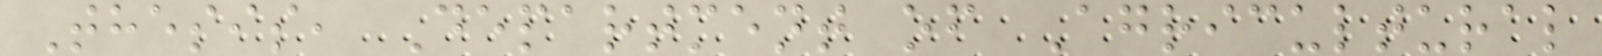Thesis, Department of Agricultural
